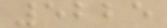5225
